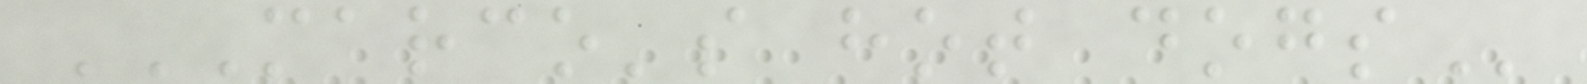MARCO'S HOT DOGS
